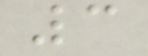3
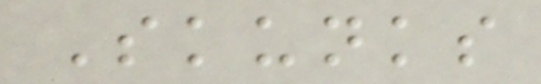Skunks
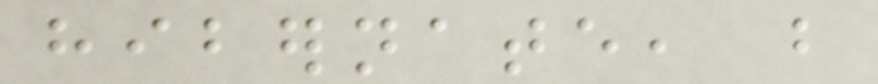hibernate, but
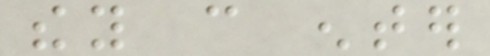they can enter
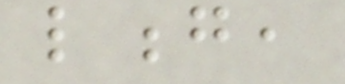long,
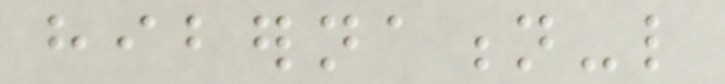hibernation-like
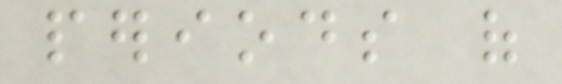periods of
